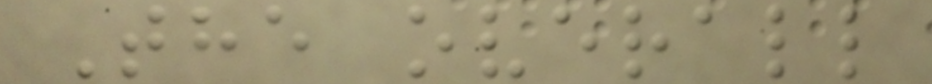The overall
